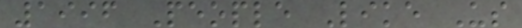1996 People Like Us
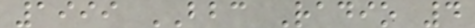1999 BBC Radio 4
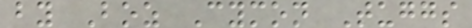by Boz Cymon Tuggs
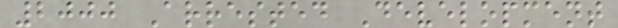2000 Arrested Development
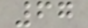67
